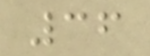36
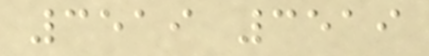3519 3519
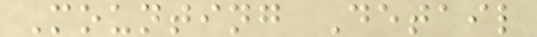Mounting Detail
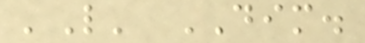'L' DIM.
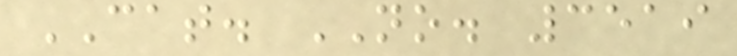CAT. NO. 3519
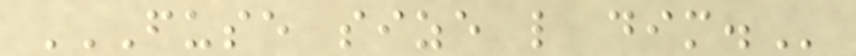FUSE SIZE L DIM.
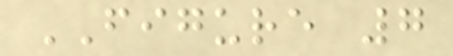FIGURE 7
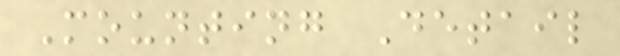Mounting Detail
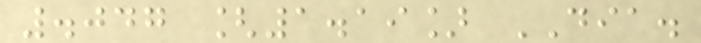.047 [1.19] DIA.
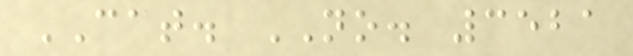CAT. NO. 3521
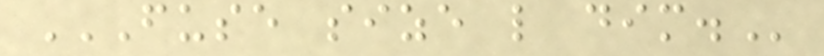FUSE SIZE L DIM.
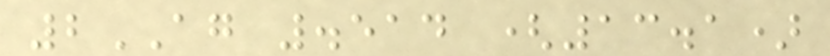2AG .514 (13.1)
